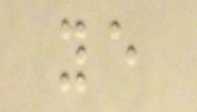ye
